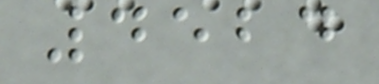4524
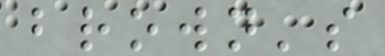brown's
